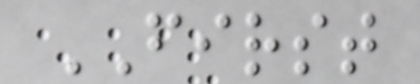FIRST
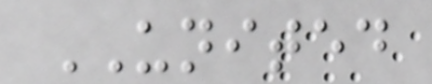UNITED
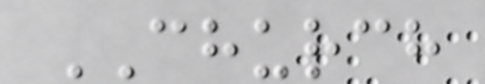CHURCH
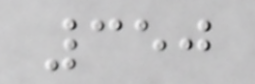350
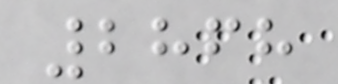2868
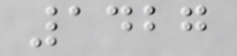1427
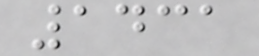1431
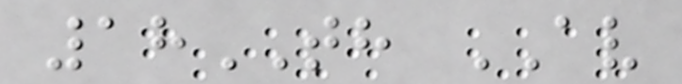18TH AV
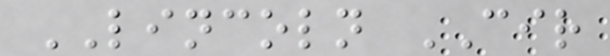LINCOLN CIR
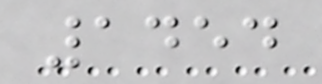1454
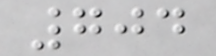704
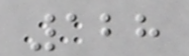128
